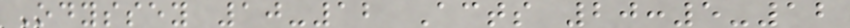Odyssey 10-12 Acts 20:5-12
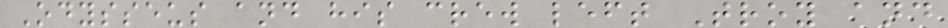Odysseus and his crew left Troy and
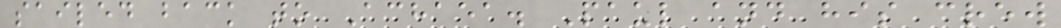sailed back to Achaea. Paul and his crew
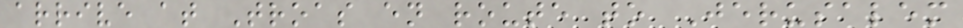arrive at Troas en route to Jerusalem
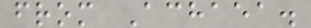from Achaea.
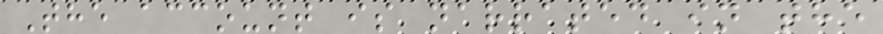The account is narrated in the
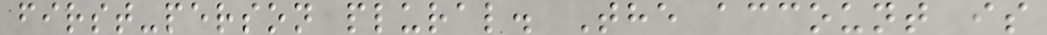first-person plural. The account is
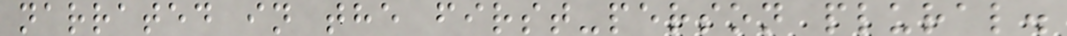narrated in the first-person plural.
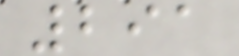291
